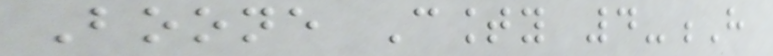Boone County 4-H
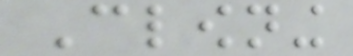Clowning
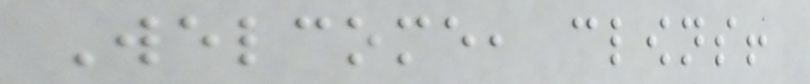Welcome, clowns!
